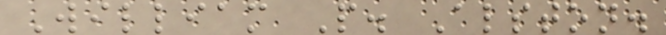William P. Alston.
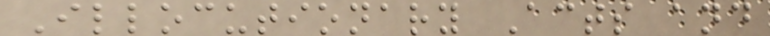Illocutionary Acts and
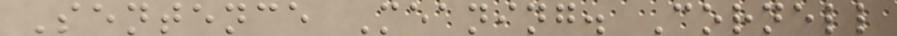Sentence Meaning. Cornell
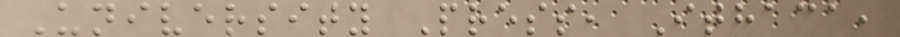University Press, Ithaca,
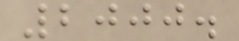2000.
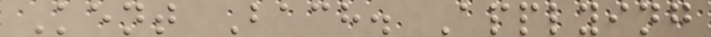Kent Bach. Applying
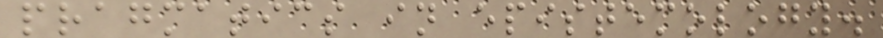pragmatics in epistemology.
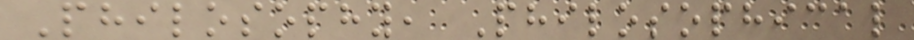Philosophy, Philosophical
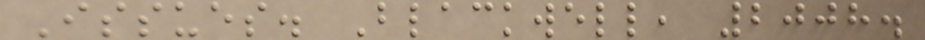Issues. Blackwell, 2008.
